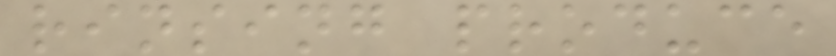rinsing produce
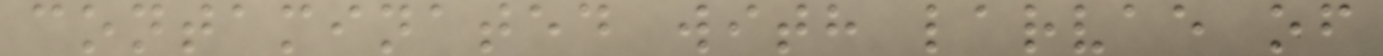contaminated with larvae of
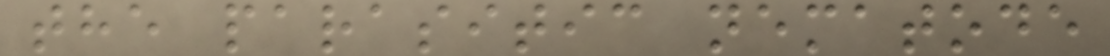the parasitic nematode
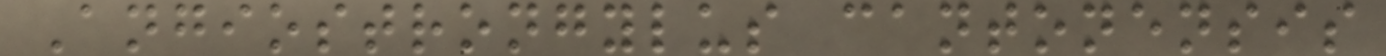Angiostrongylus cantonensis
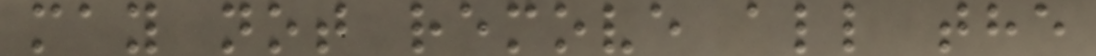may not remove all the
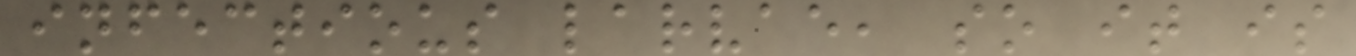infectious larvae, so it is
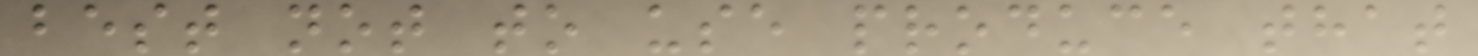best not to use produce that
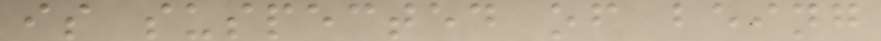is suspected of being
